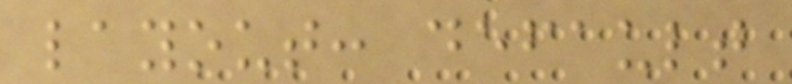layout: default
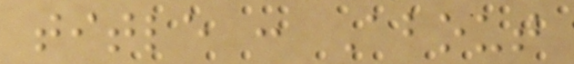title : About
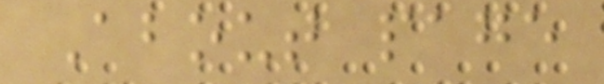About page
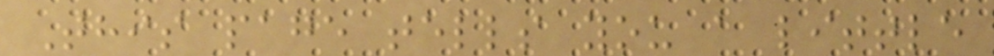This page tells you a little
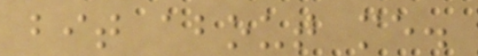bit about me.
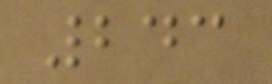243
